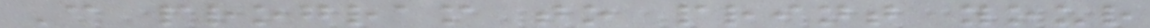C program to print your
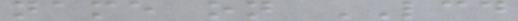name on LCD
